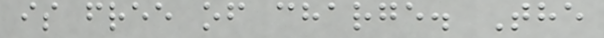is free of charge. The
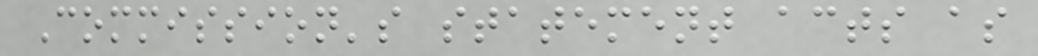Commission's statement acts as
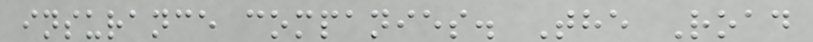insurance companies. The Road
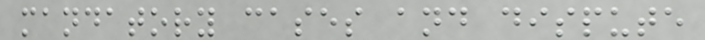mandatory cases and dispute
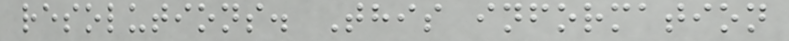resolutions. This information
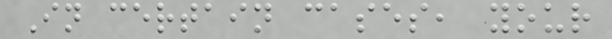In certain cases, your
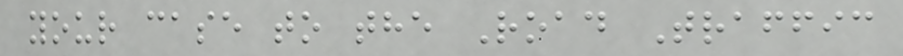your case to the Road Traffic
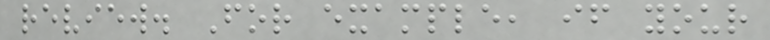review. For example, if your
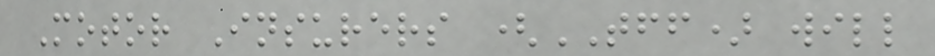Motor Insurers (TFF) will
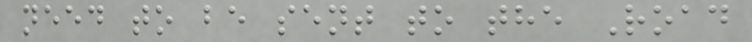need to be sent to the Road
